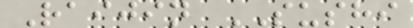Raijin SUSHI
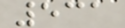531
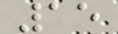15
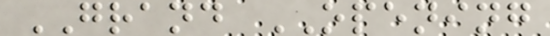GRAND OPENING
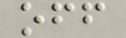off
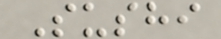Sushi
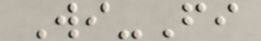Wi-Fi
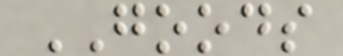GOODS
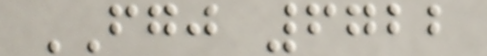FGJ 6722
